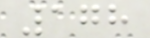178
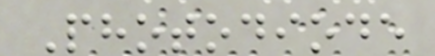Photodiode
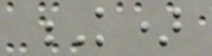K)
